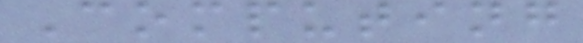Computing
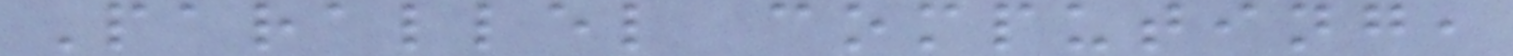Parallel computing,
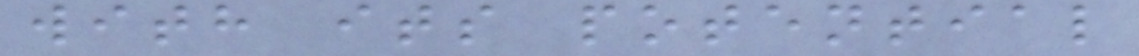with its potential
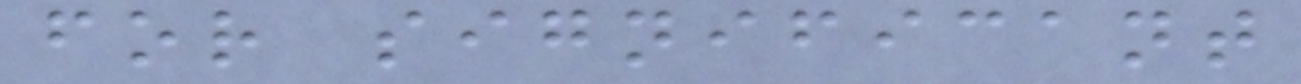for significant
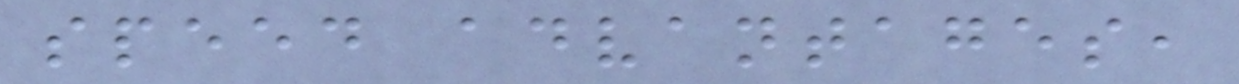speed advantages,
